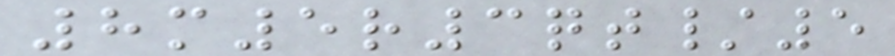8m5r3qt/5
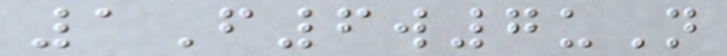1F6w7uN
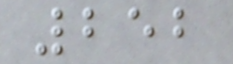252
